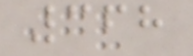368
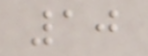10
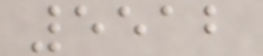5512
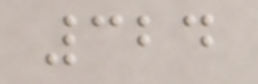324
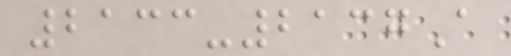2133-2137A
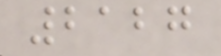2127
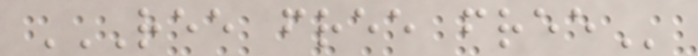REE FREE FREE
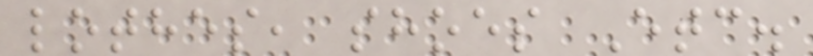lothes, shoes Etc.
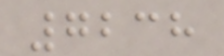7238
